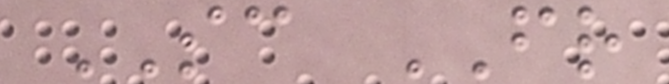SC FR
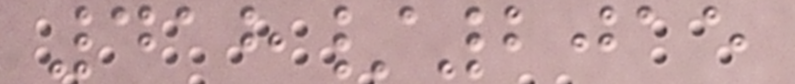418/2015
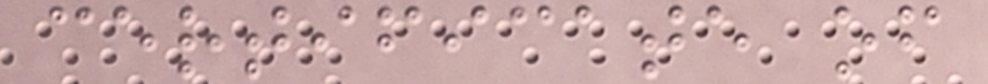certificate of
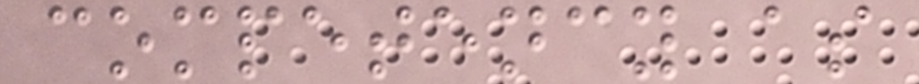competency as
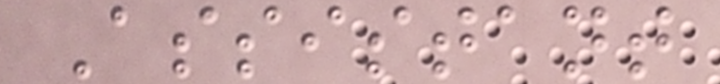Assistant
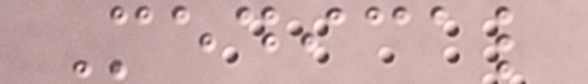Medical
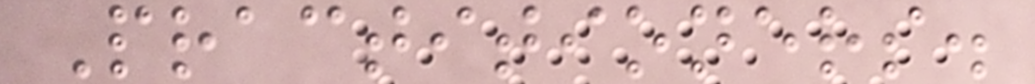Practitioners.
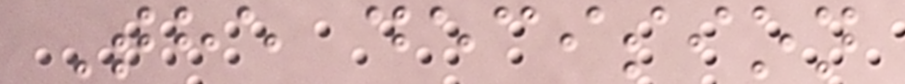The decision
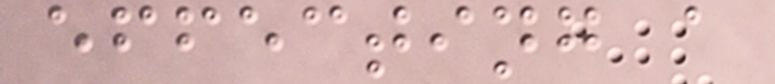effecting a
